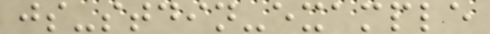js-stdin-example
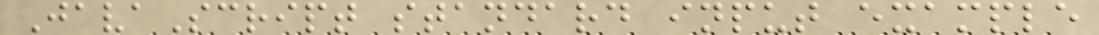JavaScript standard input example
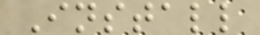Install
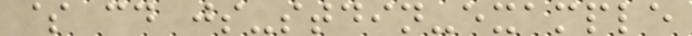$ cd js-stdin-example
